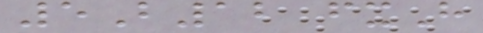5B12 fxH
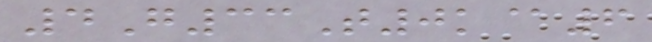4G33T0k@6
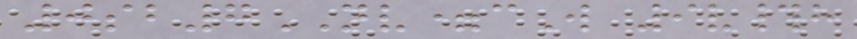0sb7NV=cW 9v#h
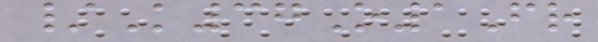/K37O1Fr
